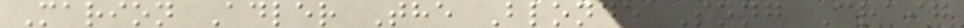Marion Adler The Blonde Song Craig
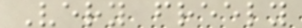Very freely
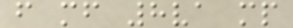f mf 8va mp
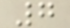7
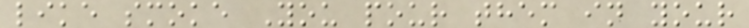like smoke You pour them in your
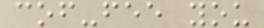cof-fee you
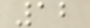12
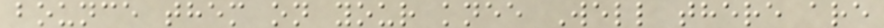bounce them on your knee Well there are
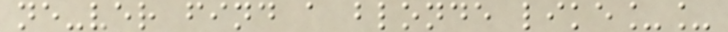ne-ver find a blonde like__
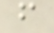f
